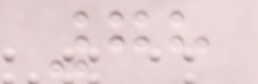78
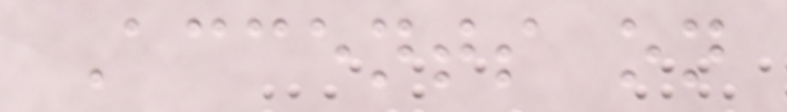Accents on
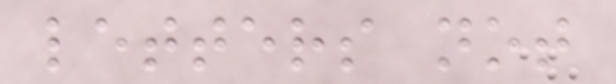letters not
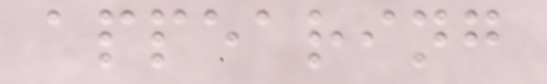appearing
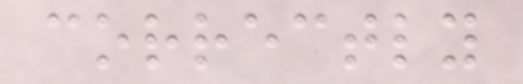correctly
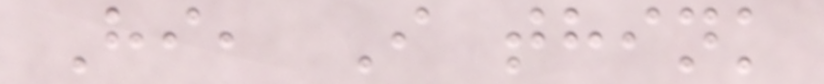Hi, I think
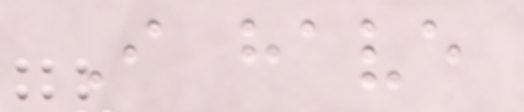I have
